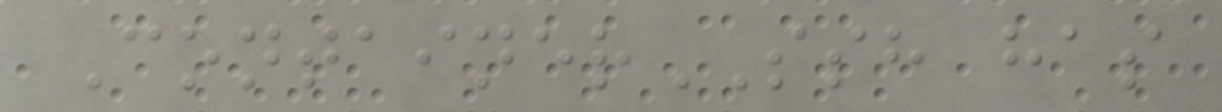ContainerSSH has
